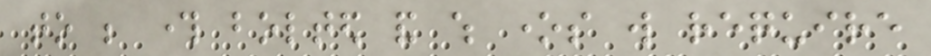to be through bolted and which ones will require
